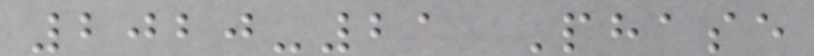2020-21 Phase
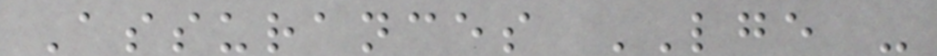Assurances LGE -
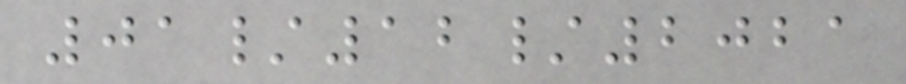01/12/2021
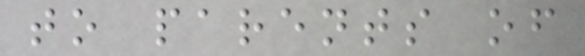to parents of
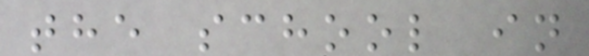the school in
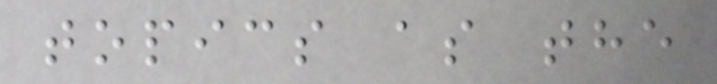topics as the
